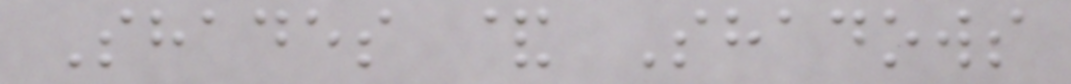Shades & Shadows
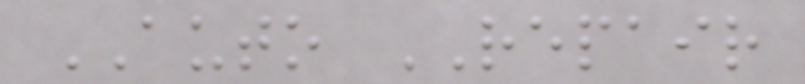AUTO REPAIR
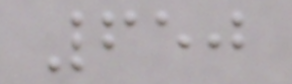650
